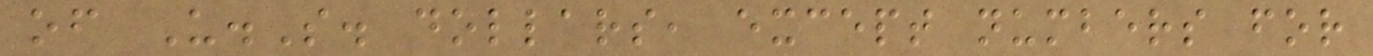of U.S. dollars, except numbers for
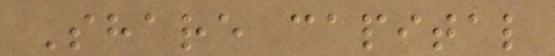Share capital
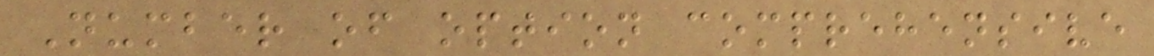Number of option comprehensive
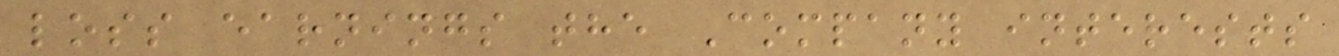loss earnings the Company interests
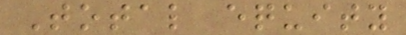Total equity
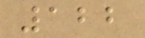122
